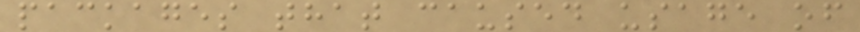packages that caused usage of
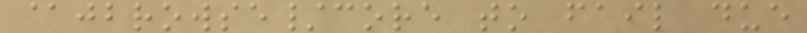@jbrowse/core to fail due
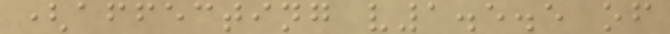(affecting v1.5.5 of
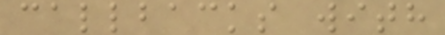callbacks with
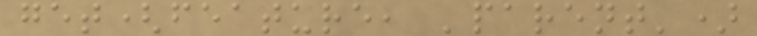get(feature, 'parent')
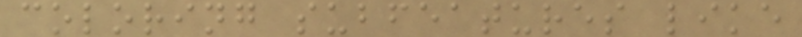coloring subfeatures like
